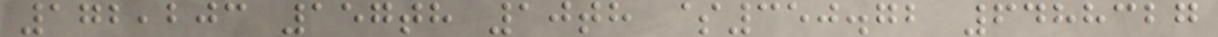172,203 157th 10th $350.72 6488327
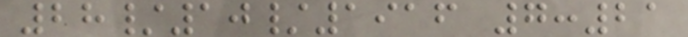28/10/1916 7:21
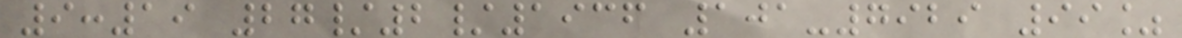9:19 27/2/1936 101-7929 99%
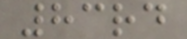83rd
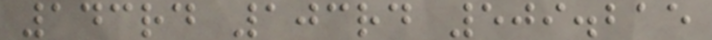143rd 103rd 509.215
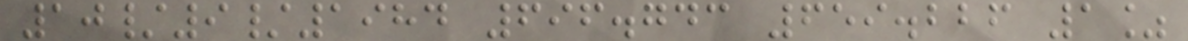10/9/1984 696.743 659.226 1%
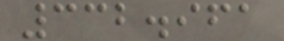332.961
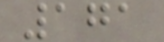171
